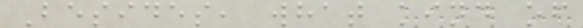Besides, what kind of
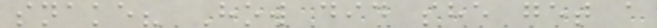snake? How did she get a
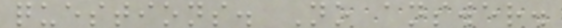questions. No answer.
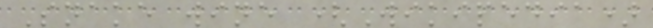Snake wine (Wikipedia)
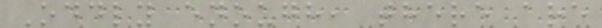Oddly enough, there are
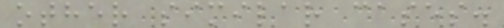other similar cases.
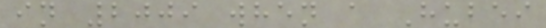in 2009 when a Hubei
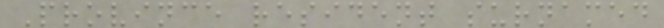Province resident surnamed
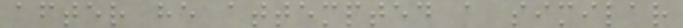after he attempted a similar
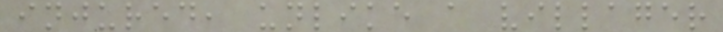injured, unlike a villager
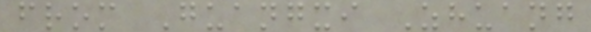from Guangxi Zhuang
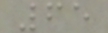65
